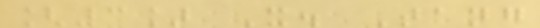[3] X. Tang
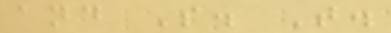and S. T.
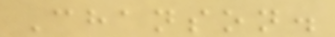Chanson.
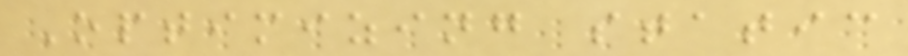Optimizing static
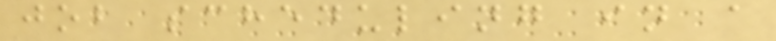job scheduling in a
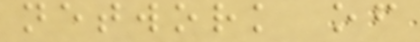network of
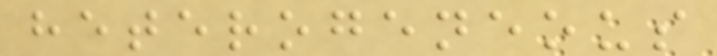heterogeneous
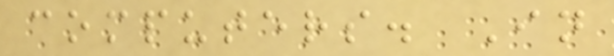computers. In
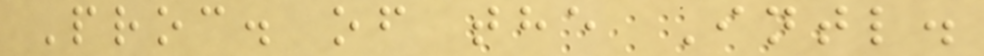Proc. of the Intl.
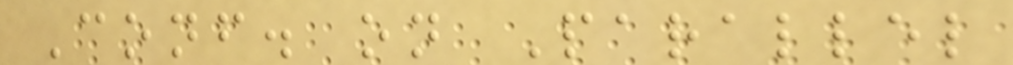Conf. on Parallel
